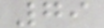79
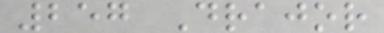257 Drajor
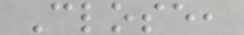Close,
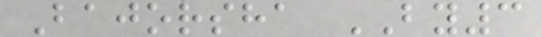Bajorsha BY3
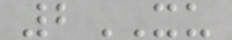2XU
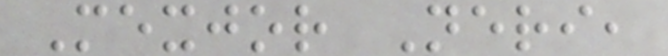Mexjor Neri,
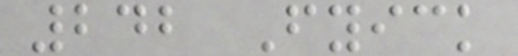242 Fyick
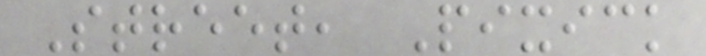Street, Pixick
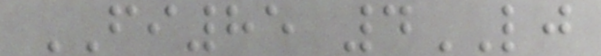FI85 4LJ
